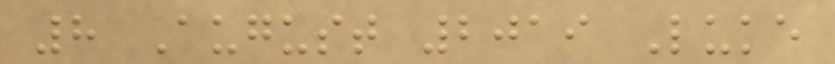8 August 2019 Luke
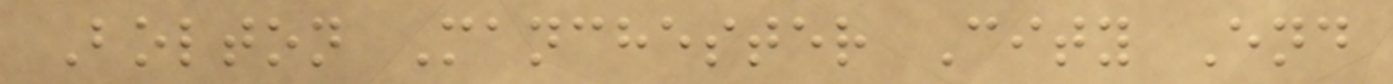Bolton Manchester City End
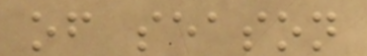of season
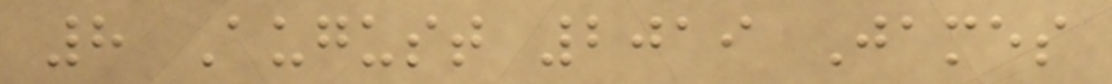8 August 2019 James
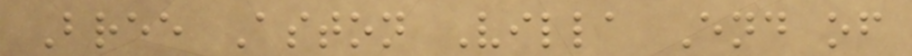Bree Aston Villa End of
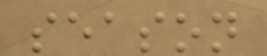season
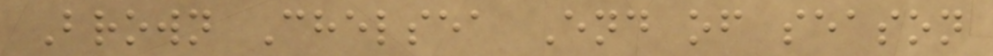Brown Chelsea End of season
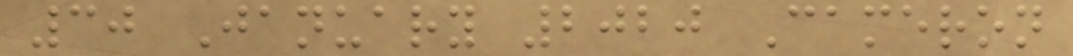30 January 2020 Cameron
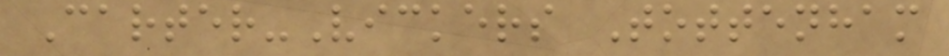Carter-Vickers Tottenham
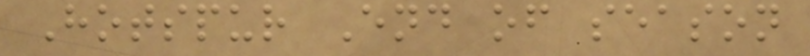Hotspur End of season
